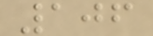106
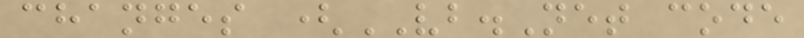changes (VB.Net code
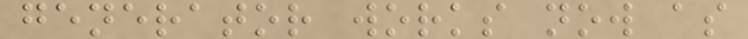generator works now as
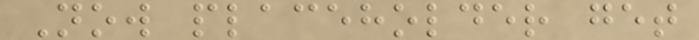Now placeholder get
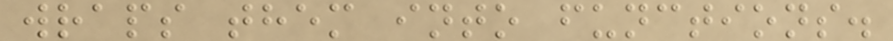wraps them into functions.
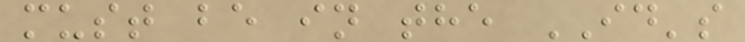must be in the ID's
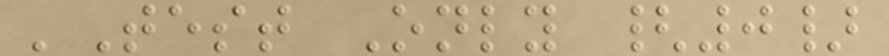'Test Only {0}
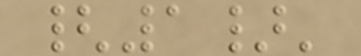{1}'
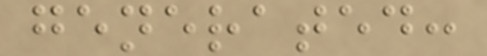generated:
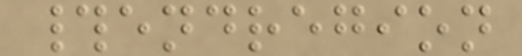#endregion
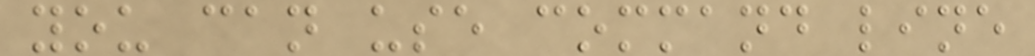you can use command line
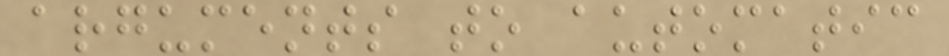arguments to automatic
